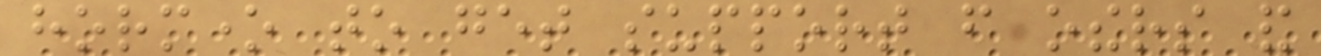hormone to get support from others and
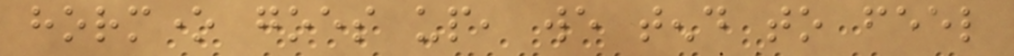hormone goes up, we tend to feel
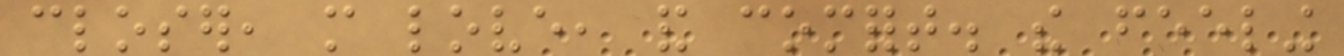closer, more love, and comfort. the feeling
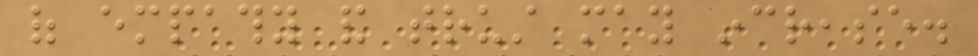of empathy and trust may increase.
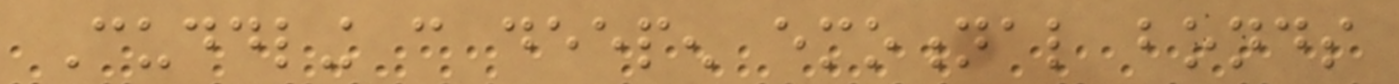Cuddling can deepen emotional bonds
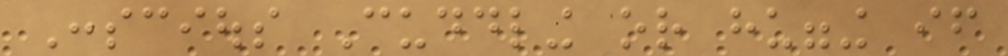Conscious Cuddling or hugging if
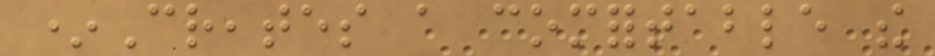*Creates a comfortable the
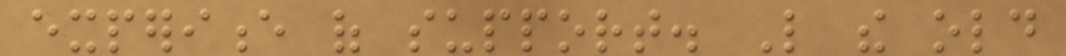experience of support. Like the old
